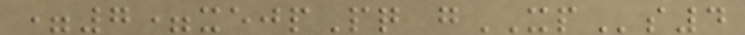=7=xejpPq gXPs4
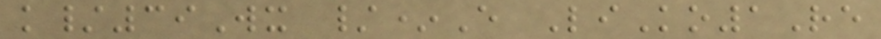k/39Wx /*E LiKo1Re
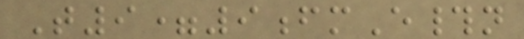T9=9fmE#n
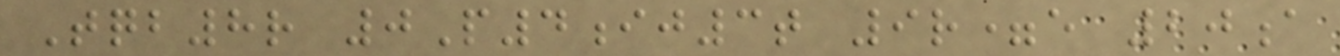Tqb8r 0P4ij3t 9r=e 20a
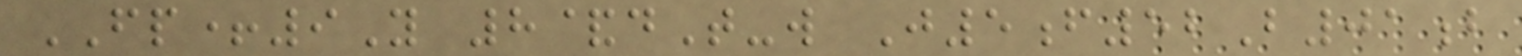FP+9Y 8&dT-w J5f52B01b
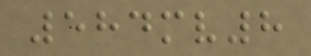584mv8
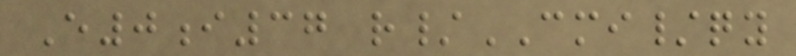E0i37 r/CMI/qy
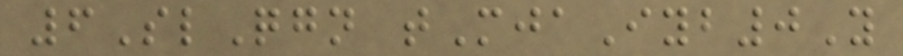6SlQgn tMjaIyb0Y
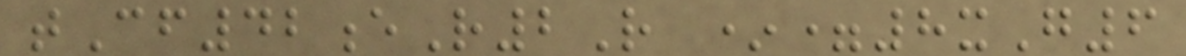tCf42eR2R *=8xG6
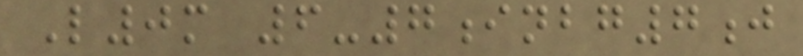L0m 6-7inbg7j
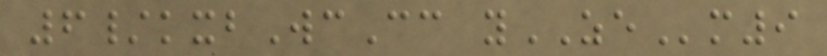6/kxbWcCc yZEm9
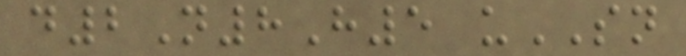d2N8H5 uSN
